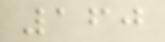160
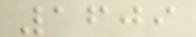1609
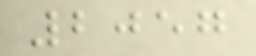2057
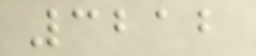3212
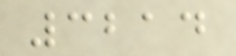3214
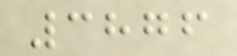3876
